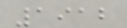1912
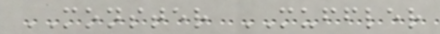MONSTER MUFFLER
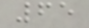65
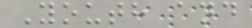Youth and
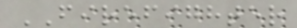FIREFIGHTER
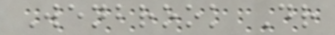Wenbrook Dr
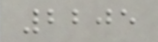2205
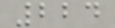224
